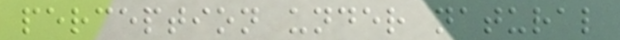perception under natural
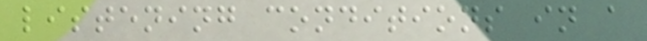listening conditions in a
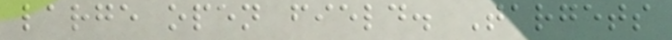large open field. Targets
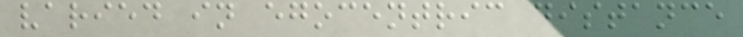varied in egocentric distance
